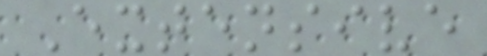Extensive
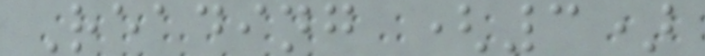Reading (3)
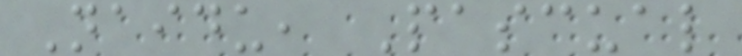Naidu, Pascual
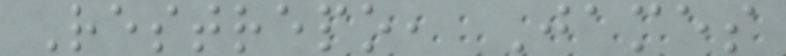Restrepo, James
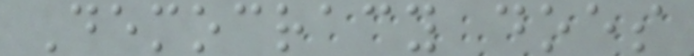Democracy does
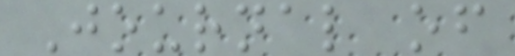Journal of
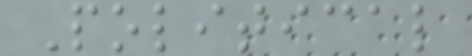Political
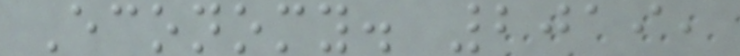Economy. 2019,
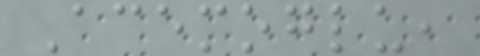Acemoglu,
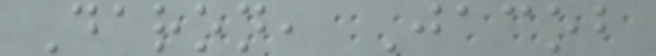Daron, Jacob
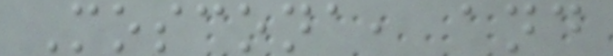Moscona, and
